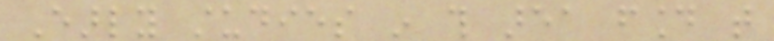Early studies in this area found that
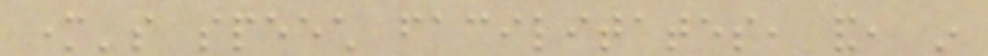mother's speech facilitates, and, in
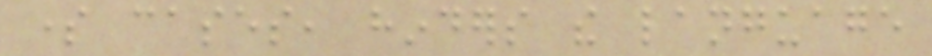some cases, hinders the language
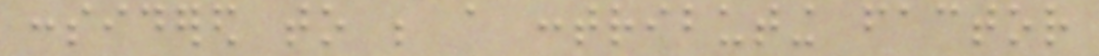considered to be a contributing factor
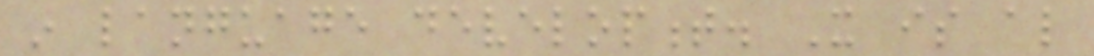in language development. It is also
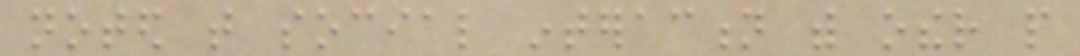noted that social interaction with other people
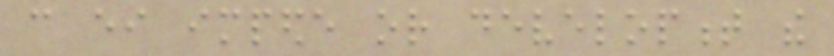can either impede or development the
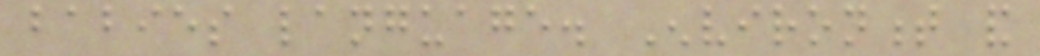babies language. Environment and
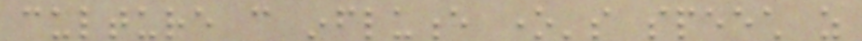culture can influence one's speech as
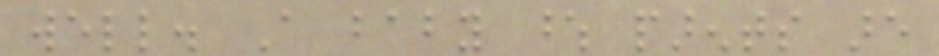well. A baby whose parents are
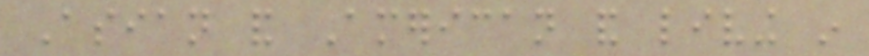Asian and American and living in
